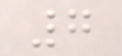7
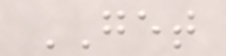GET
